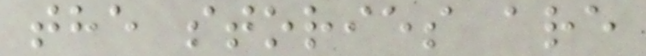the stories are
